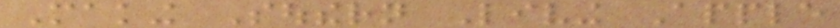Making Southern Living Apple
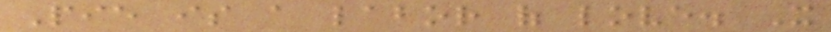Pie is a labor of love. It
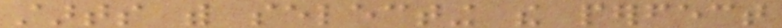starts with selecting the perfect
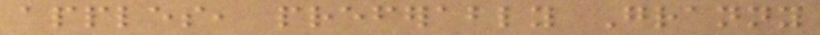apples, preferably Granny
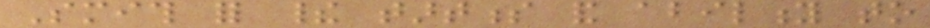Smith for their tartness and ability to
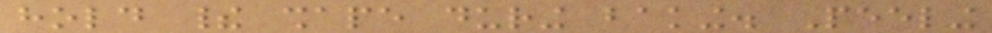hold their shape during baking. Peeling
